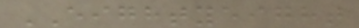EIGHTYEIGHT
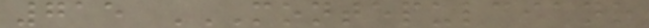715 MONTEPULCIANO
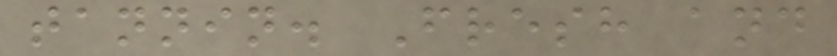tannin. Fresh and
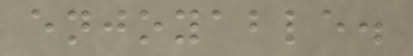enjoyable.
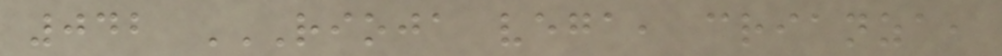042 RIOJA VEGA, CRIANZA,
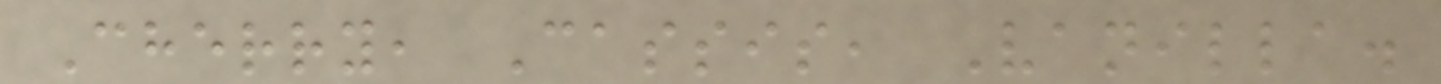Cherry, Cassis, Vanilla.
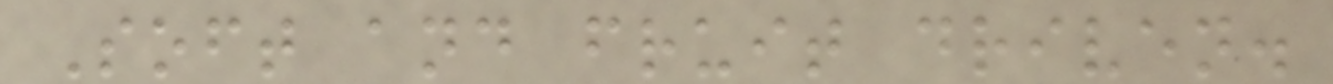Soft and fruit driven.
